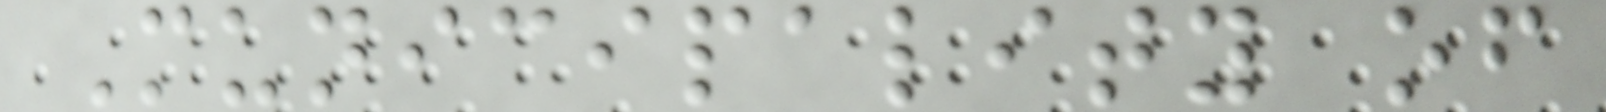Municipality of
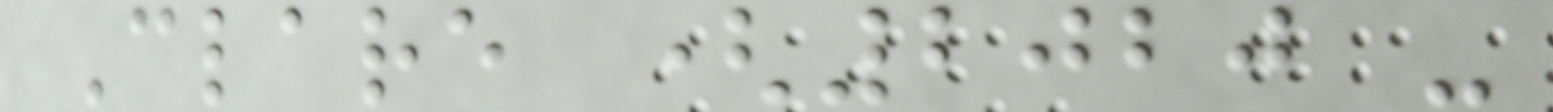Clare (2020 -
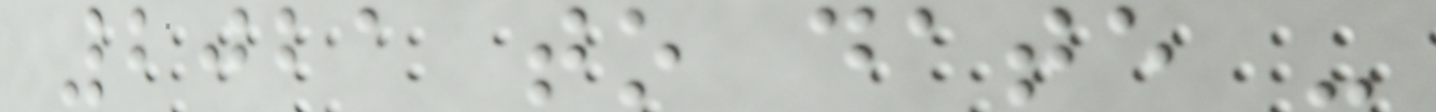2021 to date -
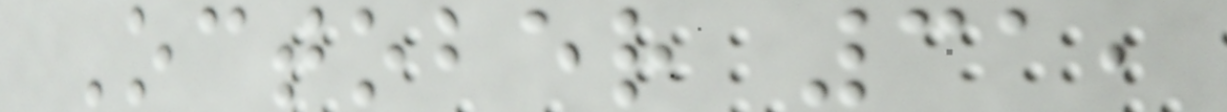October 31,
